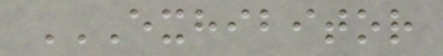EXHIBITOR
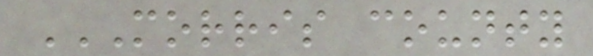MORRIS COUNTY
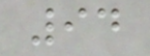94
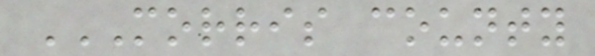MORRIS COUNTY
